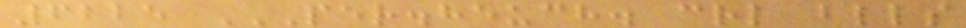6225 PER.HEUCH. CRL BLLS
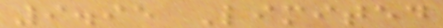9.95 Limited
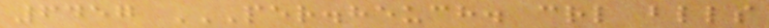6457 PER.HEUCH. CRL BLLS
